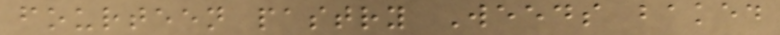fourteen pastry Weeds baked
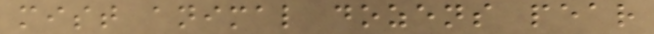mist animal dozens pear
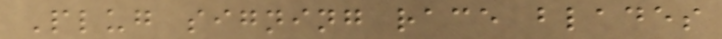Plug signing race blades
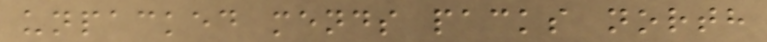unpacked mends packs north
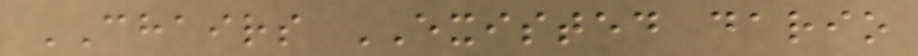CHAIRS EXISTED dario
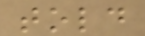told
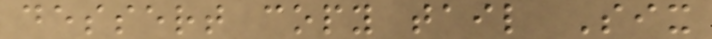dessert copy tail Six
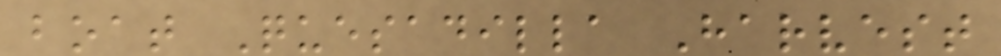boat Quesadilla Harvest
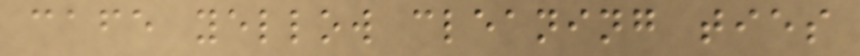cafe yellow cleaning ties
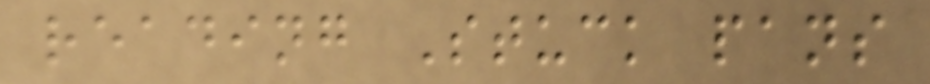reading Stuck pans
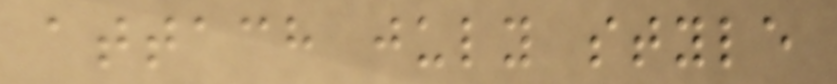attach july style
